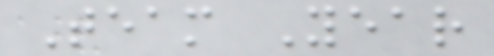Team Year
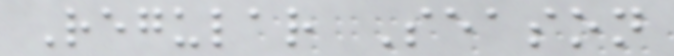Regular Season
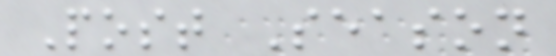Post Season
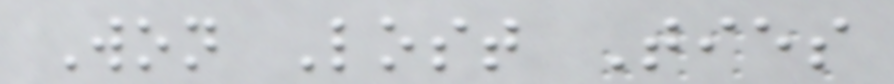Won Lost Ties
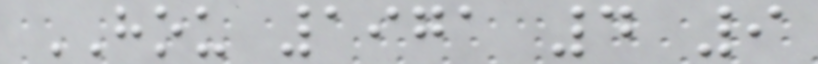HOU 1971 4 9
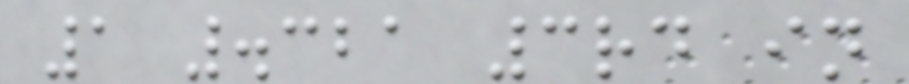1 .321 3rd in
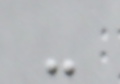-
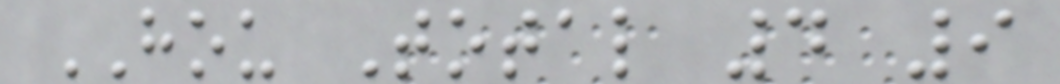HOU Total 4 9
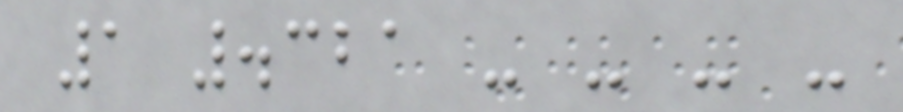1 .321 - - - -
